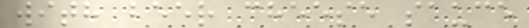with beer cheese sauce
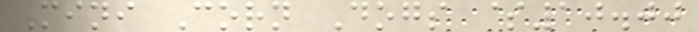Mini Corn Dogs $10.00
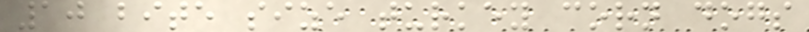10 bite size turkey corn dogs
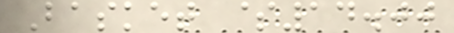Basket $14.00
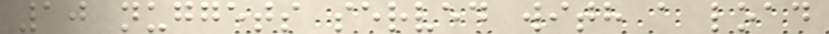10 nuggets served with a load
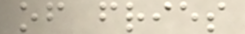of fries
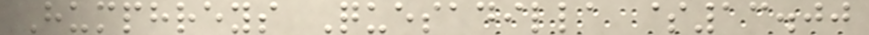Humphreys Quesadilla $13.00
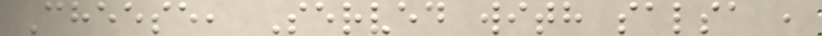Cheese, Served with salsa ,
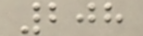208
